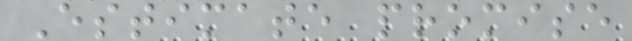Estimate promise
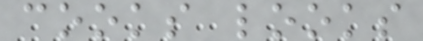cooks looks
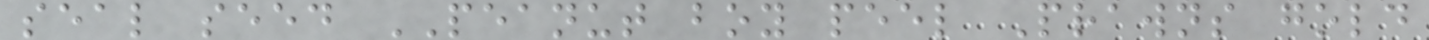seal seed PEANUT boy peel Prawns gold
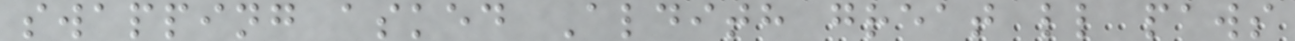swapping asked Aldith great ll paws
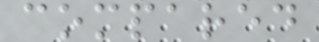compared
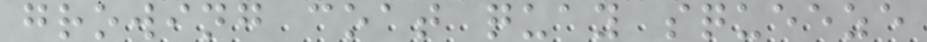growing coat quay squeeze
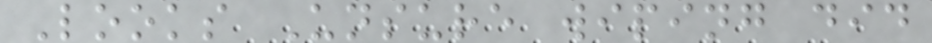Looks Unsure wiping did
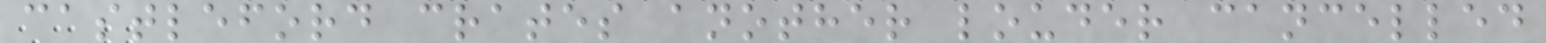castleford crates another louder cancelled
